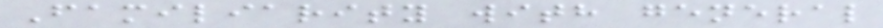Familiarity with general
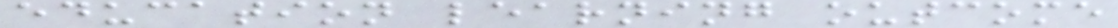education learning outcome
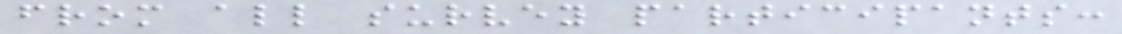from all survey participants:
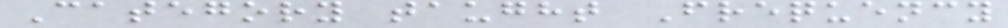Category taught Frequency
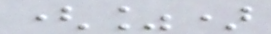(%)
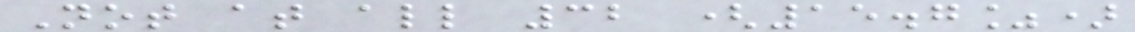Not at all 32 (15.7%)
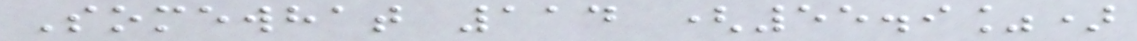Somewhat 114 (55.9%)
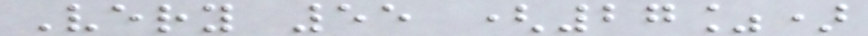Very 55 (27%)
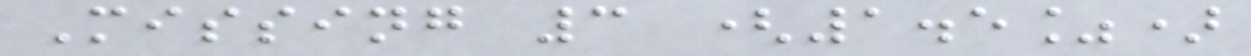Missing 3 (1.5%)
